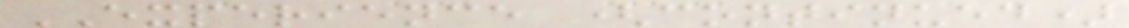EXPERIENCE (continued)
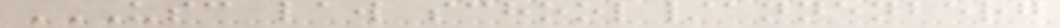USC LAW SCHOOL/ANNENBERG
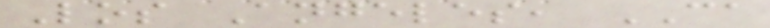Los Angeles, CA
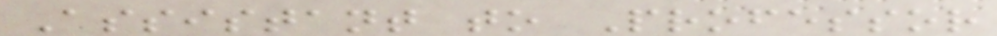Assistant to Professor
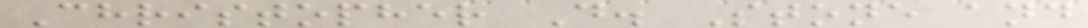Christopher D. Stone and
